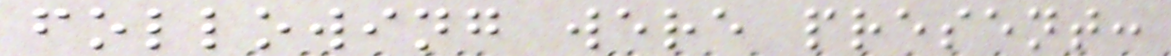following were present:
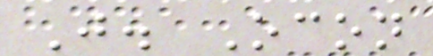J. Ocon
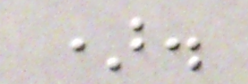).
